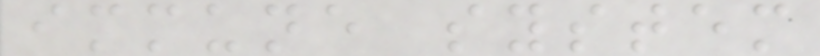immune system
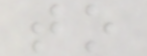to
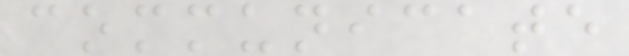communicate
